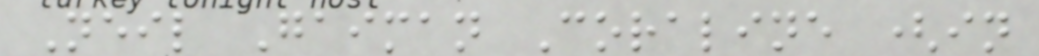Neil Gaiman Coraline (in
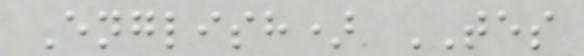English) TES
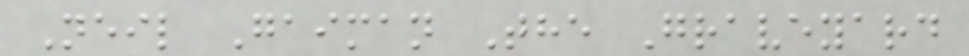Neil Gaiman The Graveyard
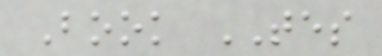Book TES
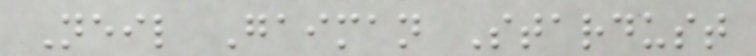Neil Gaiman Stardust
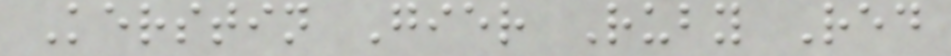Kerstin Gier Ruby Red
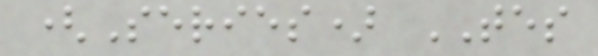(Series) TES
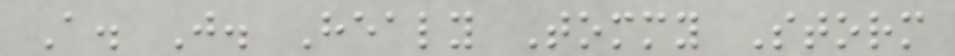A. J. Healy Tommy Storm
